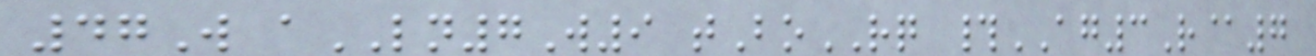47W aLN7W9 tBoRQ #AG3R@7
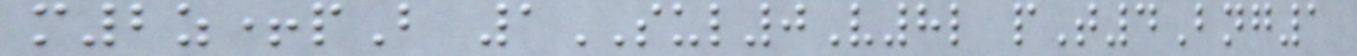m2z+pB 1SUL0V8l pT4Bng1
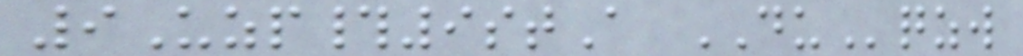9Uzp#9stA DUqzw
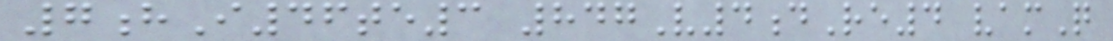7hI46te3 847V4dRe4 vamQ
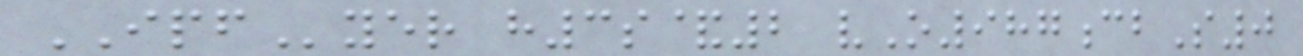IPFyer h3s&2 vO987cbS0
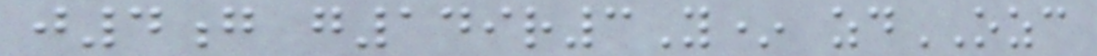j4g g149r3Y* zdOZC
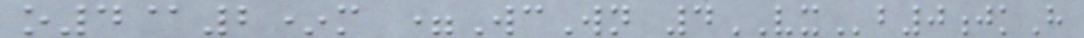o4@2*m =WcWn 4VXb0jkH
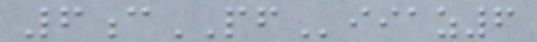6cPFiiaz6
